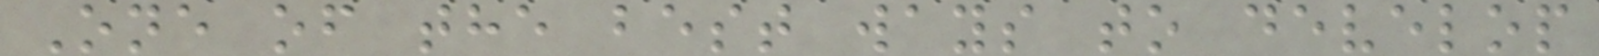One of the best ways to develop
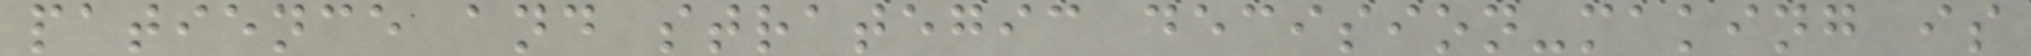patience and strategic decision-making is
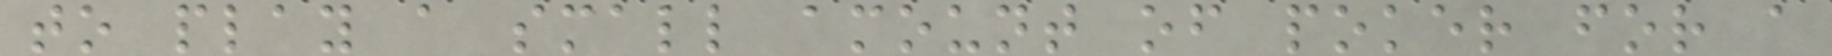to play a small amount of poker for a
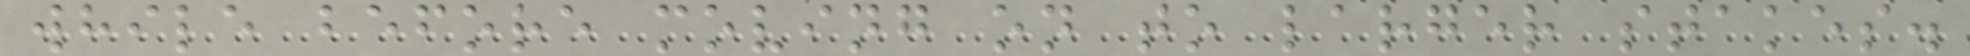while before moving on to larger stakes.
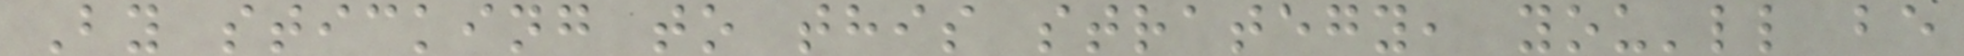By sticking to this strategy, you'll be
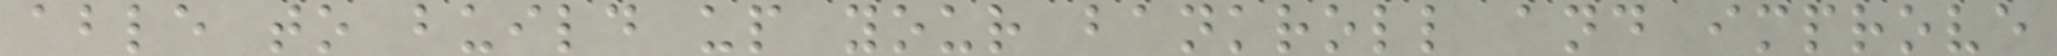able to build up your bankroll and improve
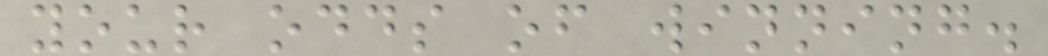your odds of winning.
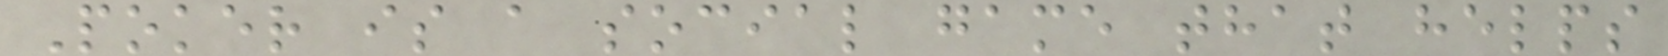Poker is a social game that helps
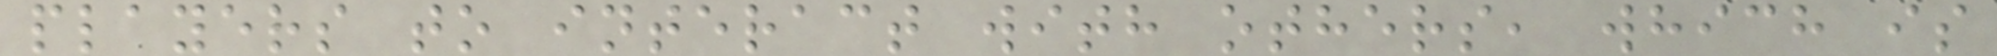players to interact with others, which is
